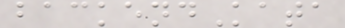backendKata
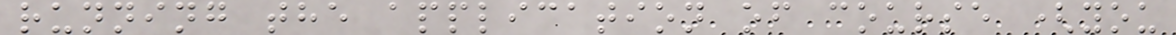running the application of course (you
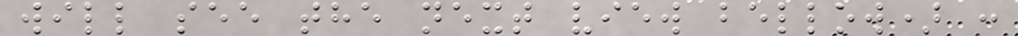will see the next view bellow) :
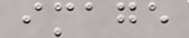image
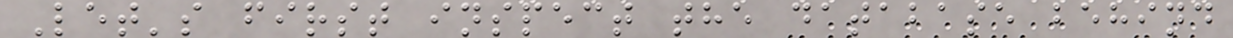Let's first inspect the database behind
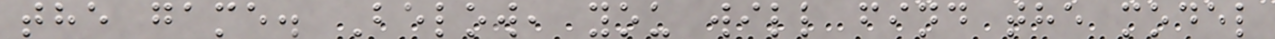the game. Below, you will find the model
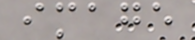image
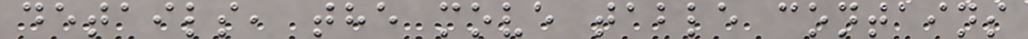details, the move table contains
